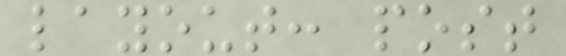layout: post
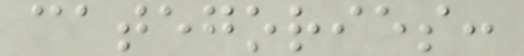categories:
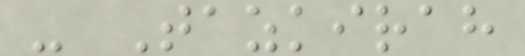- Tazkirah
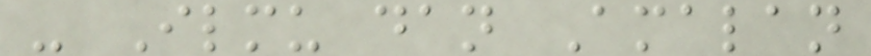- Ilmu dan Amalan
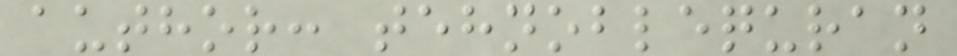author: tehnoblequran
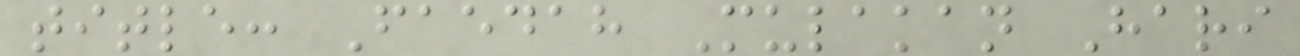title: Faedah Mulakan Hari
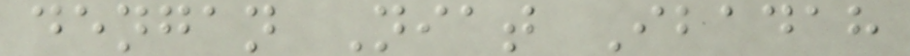dengan Niat Ibadah
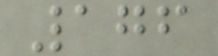176
